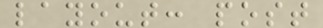layout: post
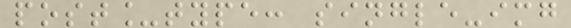post_type: single-img
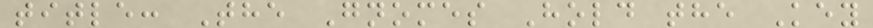title: The Gnomes Hold the Key
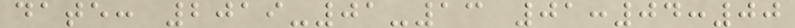date: 2019-01-13 01:04:00
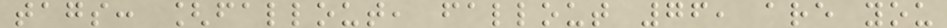tags: [fallout, fallout 76, are you
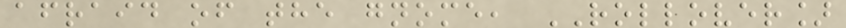afraid of the gnome, ROLLOVER]
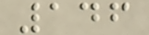146
